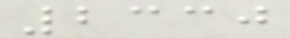2330
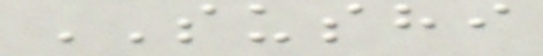SUSHI
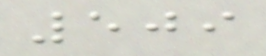509
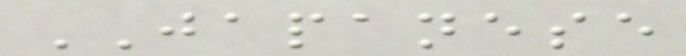JAPANESE
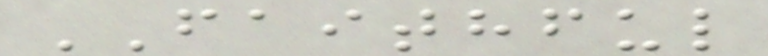FAITHFUL
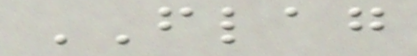FLAG
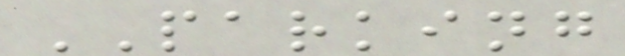PARKING
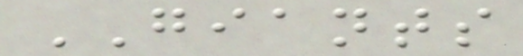GIANTS
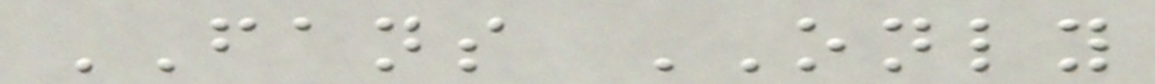FANS ONLY
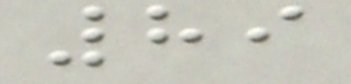89
